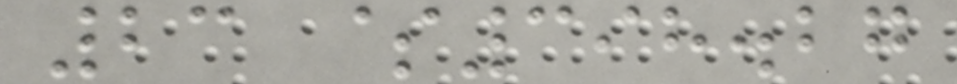23 $398.27
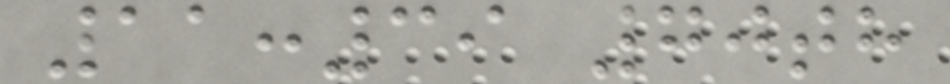11:39 70th
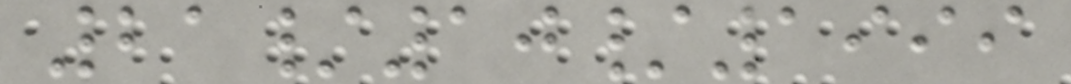21/10/1999
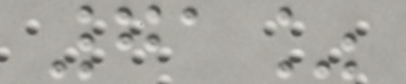71%
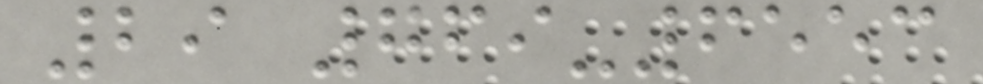29 769-6553
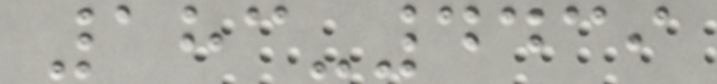183-4439
